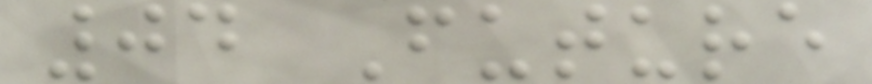04 Future
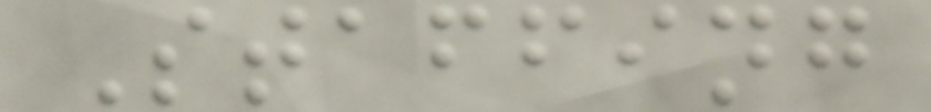Staffing
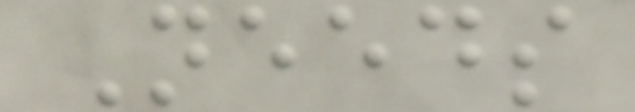Needs
